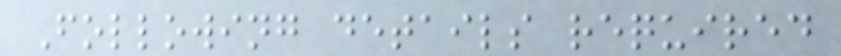Following details required
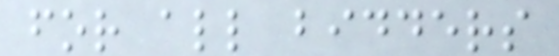for all bidders
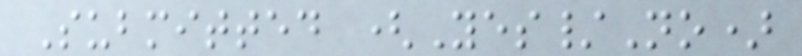Submitted (Yes/No)
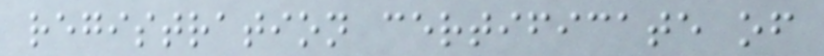registration certificate of
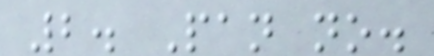2. Pan no.
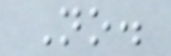No.
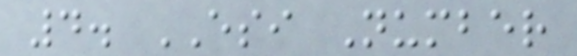4. ESI Number
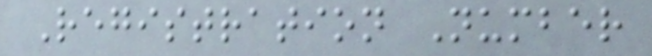Registration Number
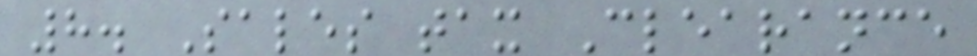8. Sales tax Clearance
